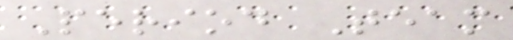Period Team
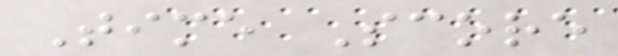Time Score
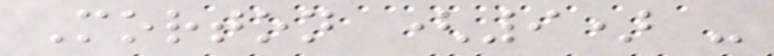Morton (9) -
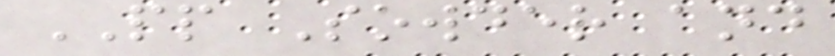PP Sowder and
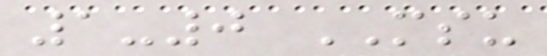1-0 MSU
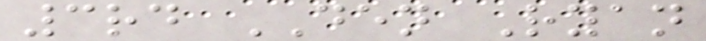3rd DEN Ryan
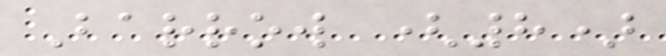Barrow (8)
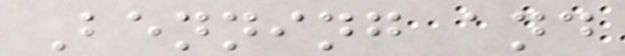Benning and
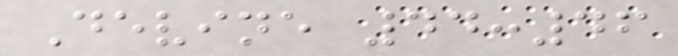Devine 44:46
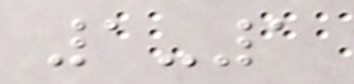1-1
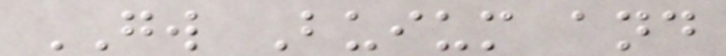GW Buium and
